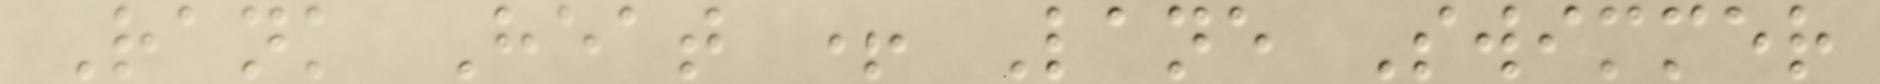Rank Heat + Lane Swimmer
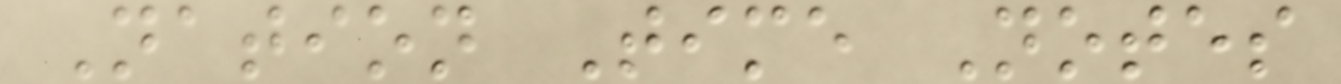Nation Time Notes
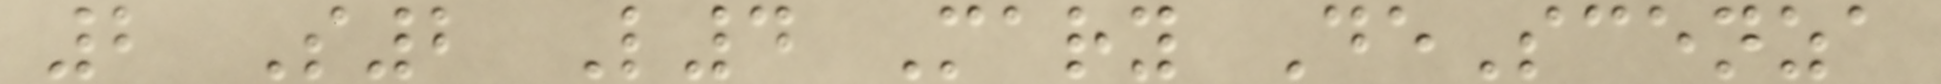2 S2 L4 Mary DeScenza
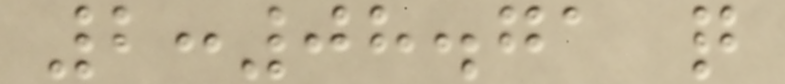2:08.71 q
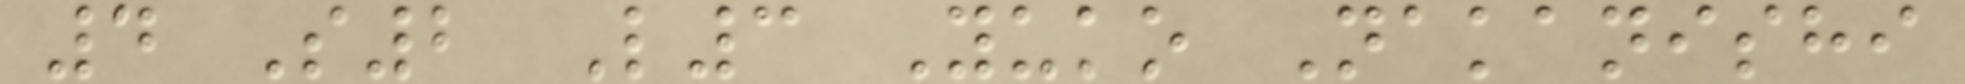4 S2 L3 Yuko Nakanishi
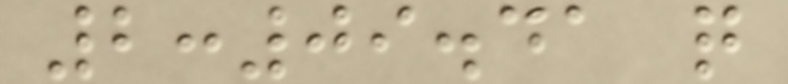2:09.41 q
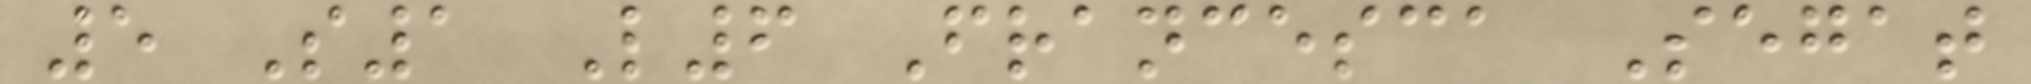5 S1 L6 Francesca Segat
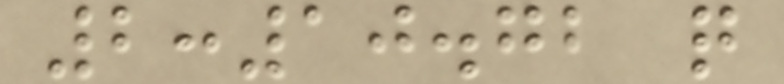2:10.72 q
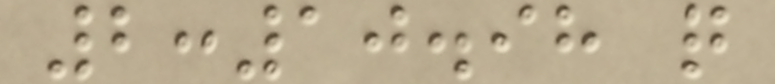2:10.98 q
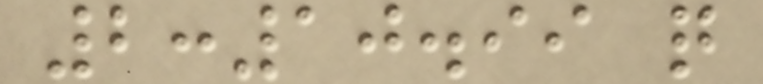2:10.99 q
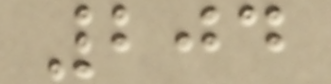204
